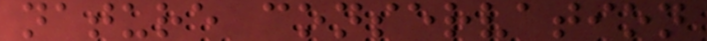nature conservation
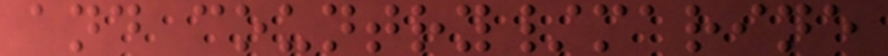and country/marine
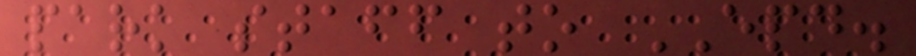park staff to EPD.
